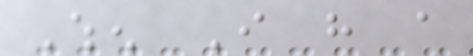When I have a
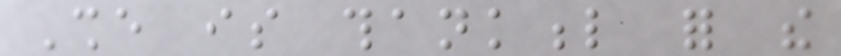She is thankful for the
